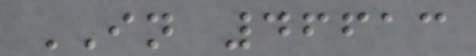IN 46613
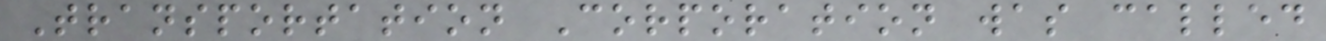Transportation Corporation was called
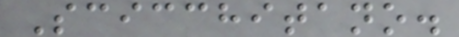Scicchitano.
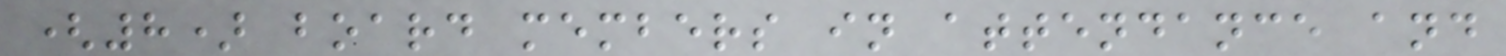(8) board members in attendance and
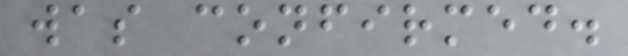was confirmed.
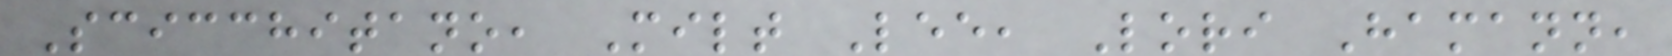Scicchitano, Milt Lee, Lori Hamann,
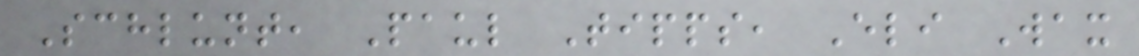Schlunt, Paul Tipps, Eli Wax
